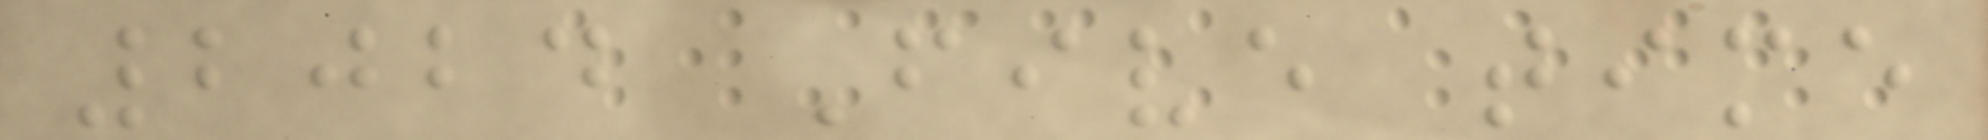2024 Five time
